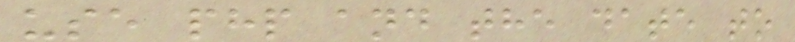use php and the date to
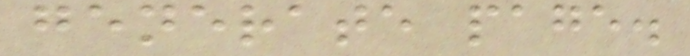generate page.
